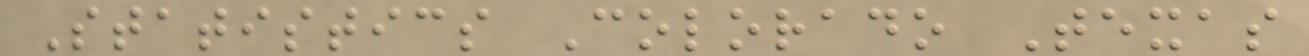Statistics Colorado Texas
